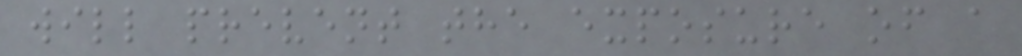will prevent the exposure of a
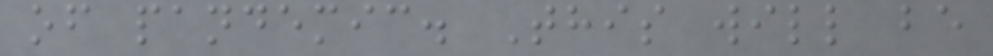of pandemic. This will be
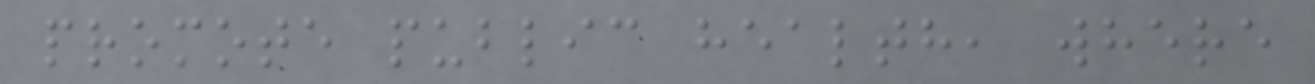promote public health, where
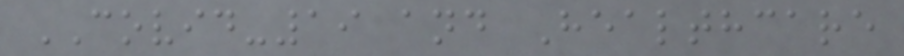COVID-19 and Healthcare
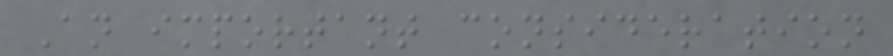An important consideration
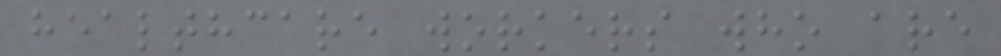healthcare workers who are
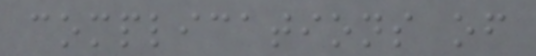complications of
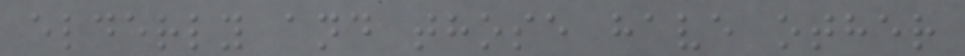elderly and those have other
